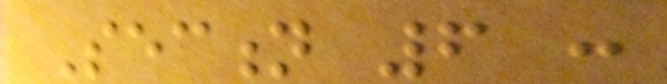Section 6 :
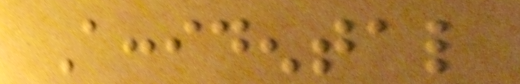Accidental
